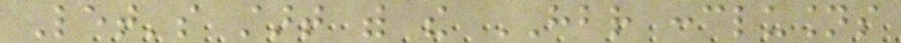Let's start with the HBR conclusions
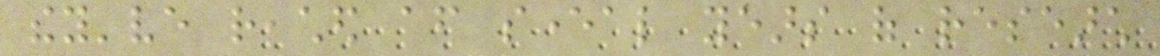they've reached after several years of research
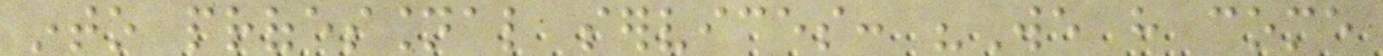into professional services: "We have come
